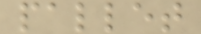pallet
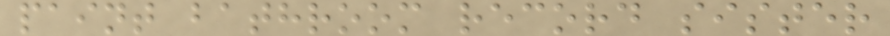paint bathroom record sister
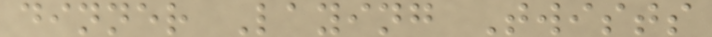dinner Laying Twists
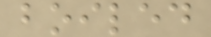boiled
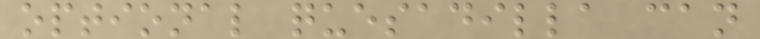optional quesadilla can
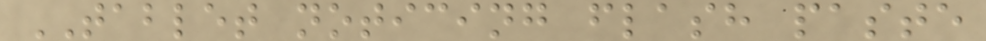TABLET noticing flash paste
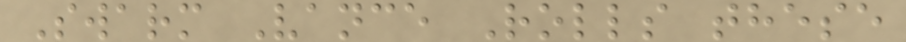Swarm Vance Rolls these
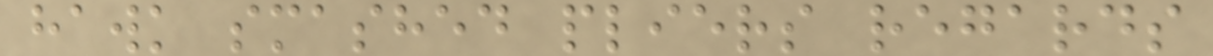hawk smashed pliers regards
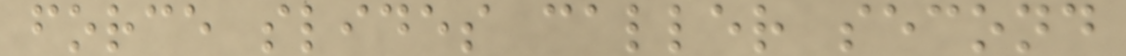force slides caller second
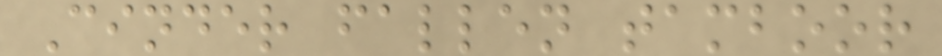Cinder fallen tamboor
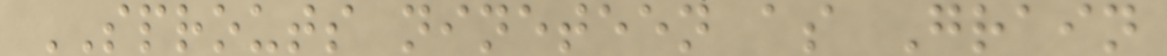SPROUTS nineteen as Grain
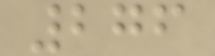276
